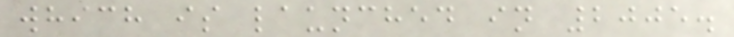which is launched in 2005.
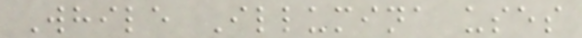While Illumina uses
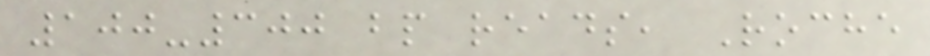100-300 bp reads, Roche
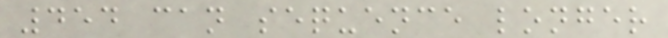454 can sequence longer
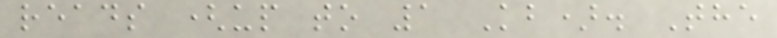reads (up to 1 Kb). The
